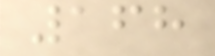168
